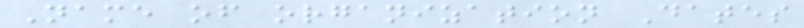Name of organization Dates
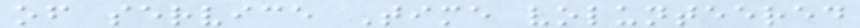of service Time volunteered
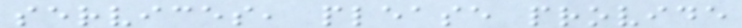services, please provide
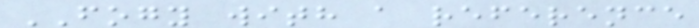FOGY with a reference
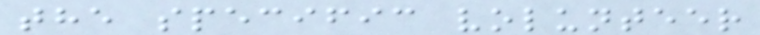the specific volunteer
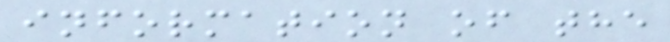information of the
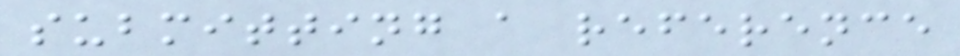submitting a reference
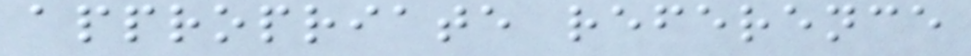appropriate reference
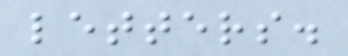letters.
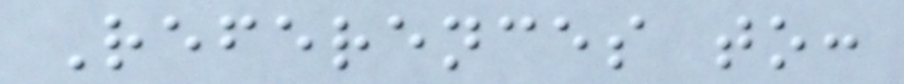References to:
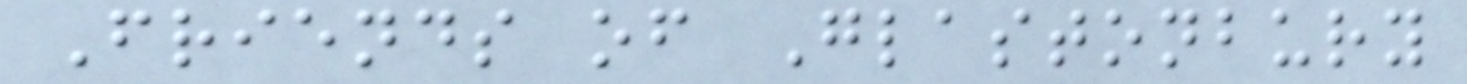Friends of Glastonbury
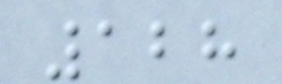128
